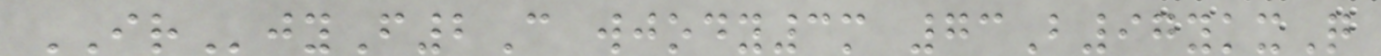IRjyF2C wjody3m 73B97ykxQ
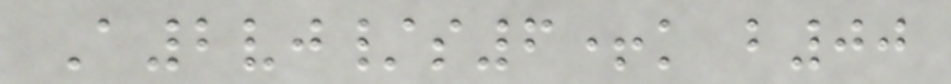A2vj/s6+k b00
